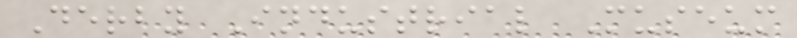Derby Industrial Museum
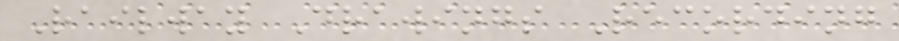Railway Drawings Recording
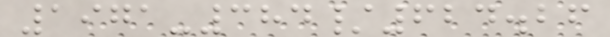1971-384/624.26
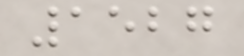1527
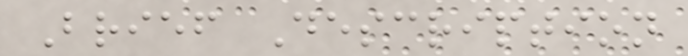Brief Description
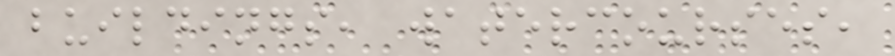buildings, watercourses,
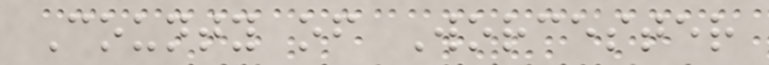County of Worcester
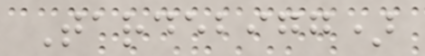Tardebigg)
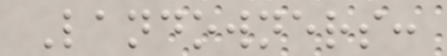Landowners:
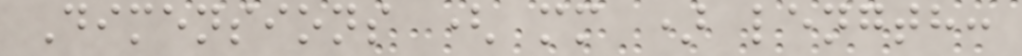Dimensions ( mm ) length:
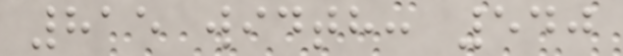815 width: 540
